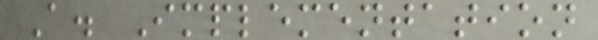A. Implementation
